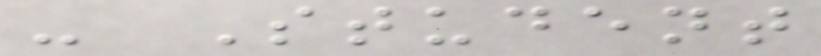- Student
